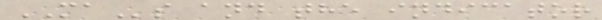MAs and the indicator
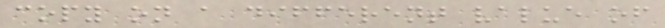copy on a different value of
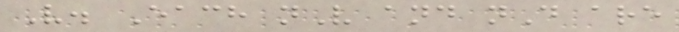V. Each nV and nD are
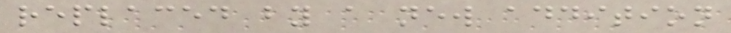replaced by a new addition
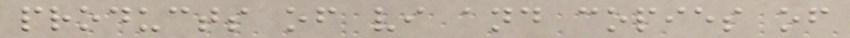products of vi and copies of
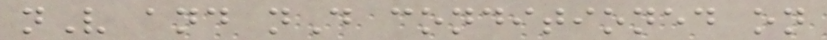nV and nD conditioned on
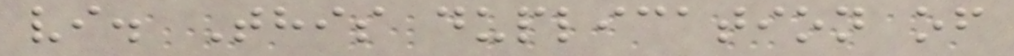vi. This duplication of
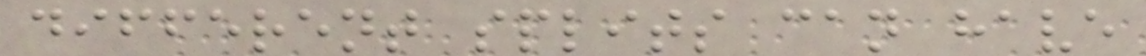different splits can have
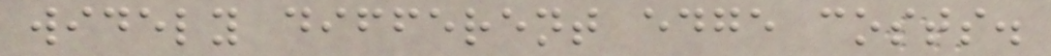widely different edge costs.
